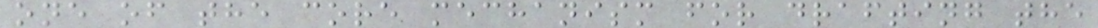one of the core mechanism for drafting the
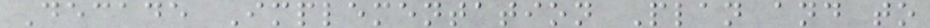Decade Implementation Plan and to
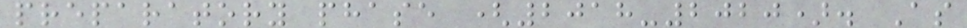preparatory phase (2018-2020). As
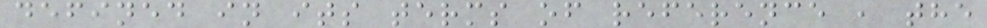defined in its terms of reference , the
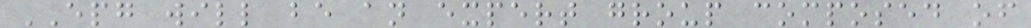EPG will be an expert group composed of
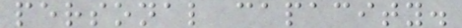personal capacity.
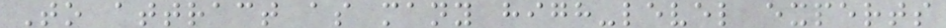To attract as many high-level experts
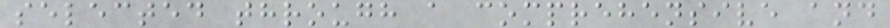selected through a comprehensive and
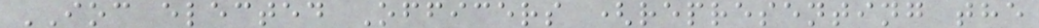IOC elected Officers (representing the
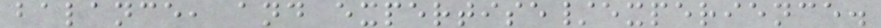balance, and expertise/experience.
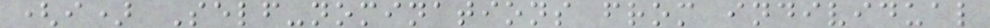(i) Self-nominations from individual
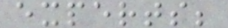experts;
